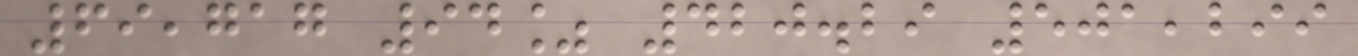69,717 94% 420.29 501,299
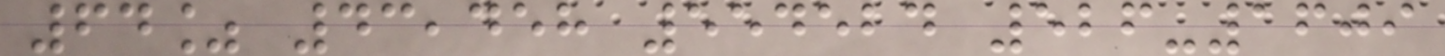64% 43,458 554524 526-1609
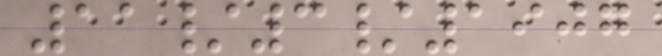11/3/1907
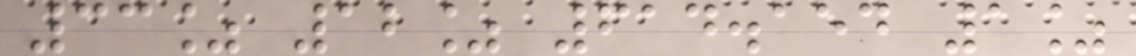33% 12% 614.154 1%
